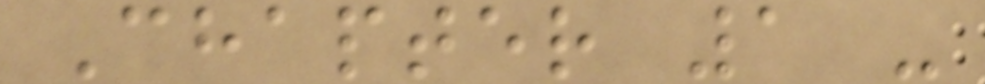Chapter 1 -
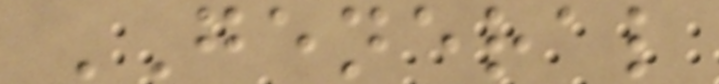GENERAL
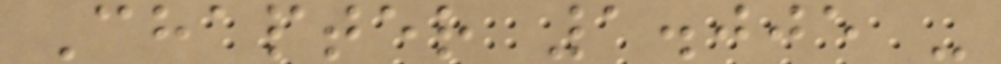Chapter 1.005 -
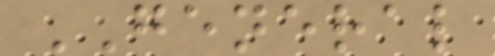GENERAL
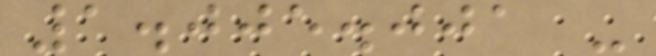1.005.001 -
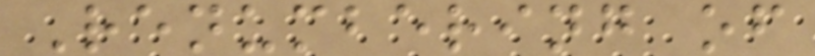Renumbering of
